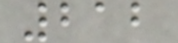212
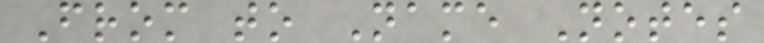From to Name Notes
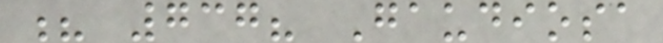? 737? Gaudiosa
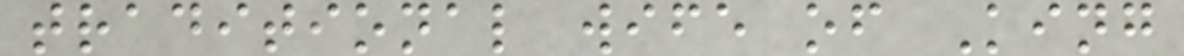traditional wife of King
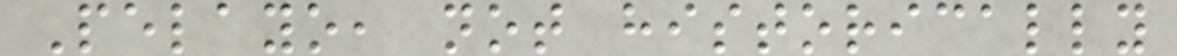Pelayo, not historically
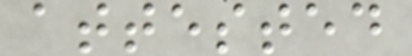attested
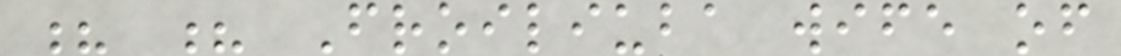? ? Froiliuba wife of
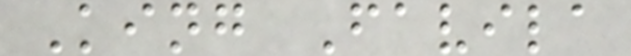King Favila
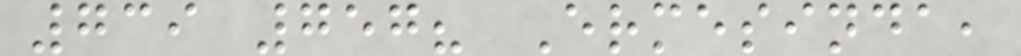739 757? Ermesinda,
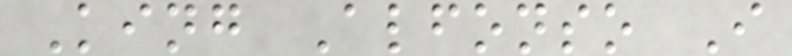King Alfonso I
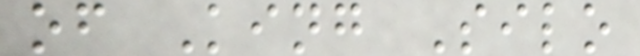of King Silo
